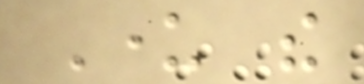Under the
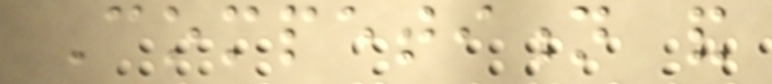Competition and
